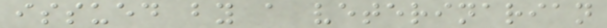issued by a veterinarian
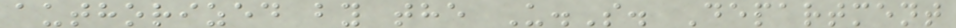authorized by the U.S. Department
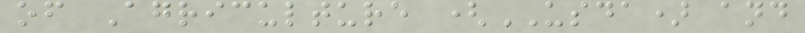of Agriculture (USDA) and
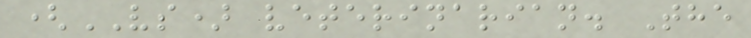(VS) veterinarian. The
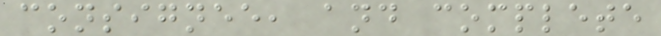consignee, and complete
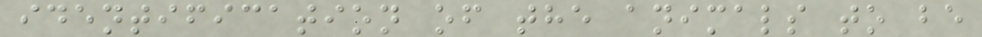identification of the animals to be
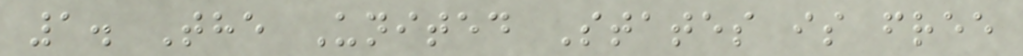1. The United States is free
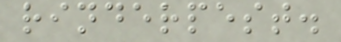rinderpest.
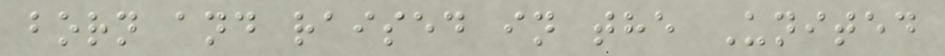born and raised in the United
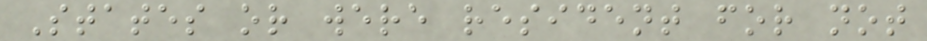States or were resident for not
